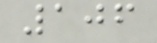106
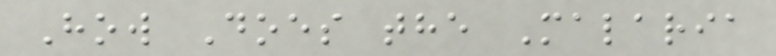How Does the Malaria
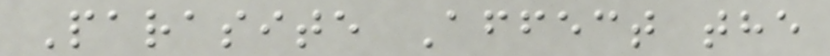Parasite Affect the
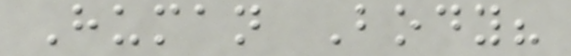Human Body?
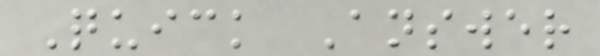Quick Answer
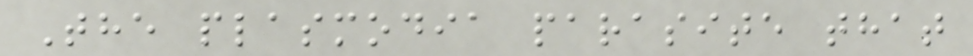The plasmodia parasite that
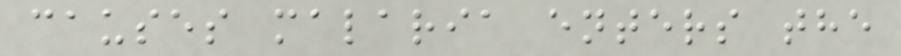causes malaria enters the
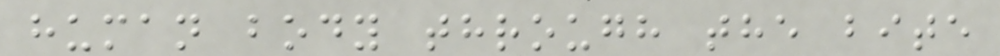human body through the bite
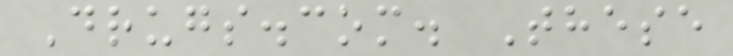Drugs.com. These
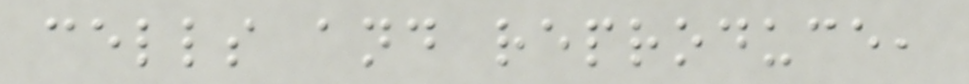cells and reproduce,
